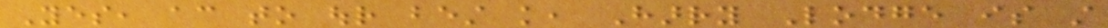Yes, according to our best knowledge, Harry Lodge is still
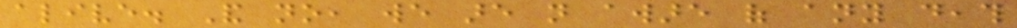alive. And no, we are not aware of any death
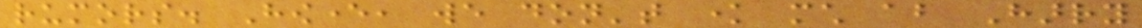rumors. However, we don't know much about Harry
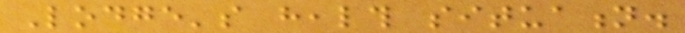Lodge's health situation.
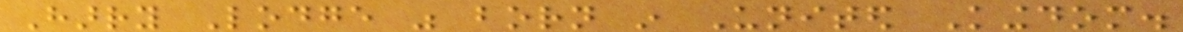Harry Lodge was born in United Kingdom.
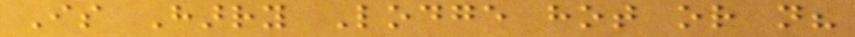Is Harry Lodge hot or not?
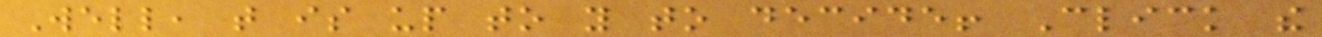Well, that is up to you to decide! Click the
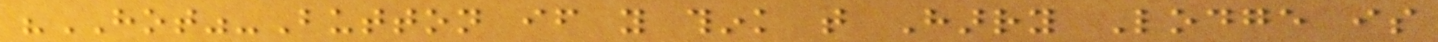"HOT"-Button if you think that Harry Lodge is
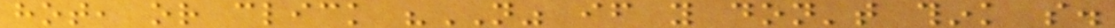hot, or click "NOT" if you don't think so.
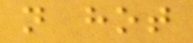not hot
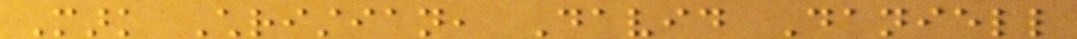Mark Christian, David Daniell
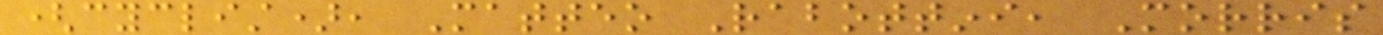(cyclist), Matteo Rabottini, Morris
